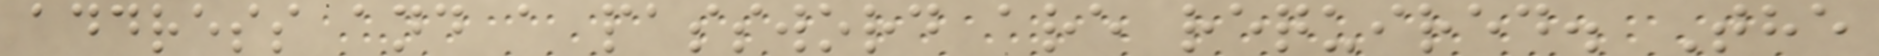address and a password are required. The
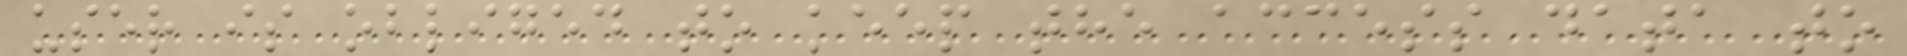user is obliged to keep the access data to
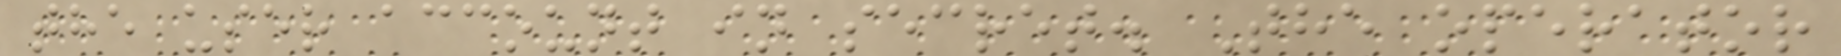the user account in secret. The operator
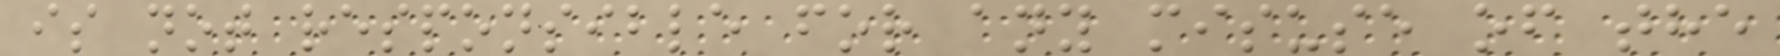is not responsible for any misuse of the
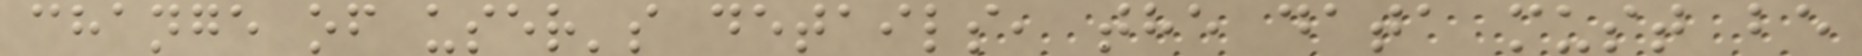change of user's details, the data must be
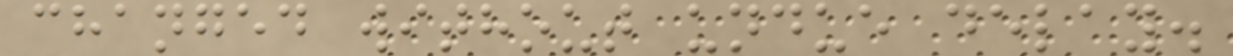changed without undue delay.
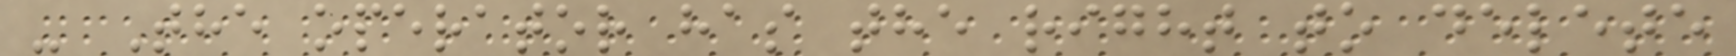- The operator has the right to delete
